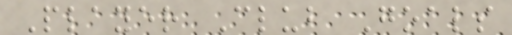Player Club Goals
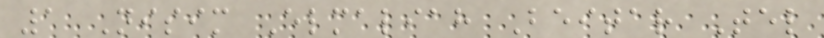1 Nisim Elmaliah Beitar Tel
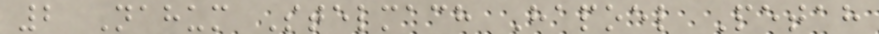2 Nahum Stelmach Hapoel Petah
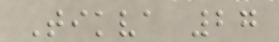Tikva 27
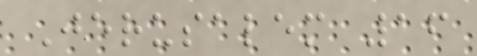Jerusalem 16
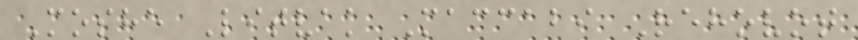Moshe Litvak Maccabi Rehovot
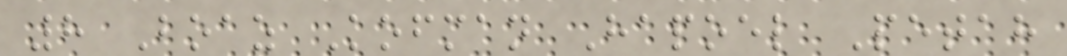8 Boaz Kofman Hapoel Petah
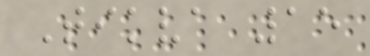Tikva 15
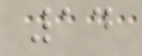14
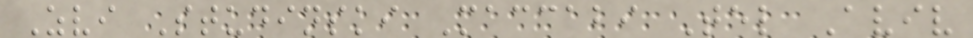Zvi Studinski Maccabi Tel Aviv
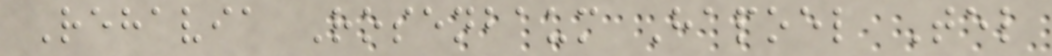Rehavia Rosenbaum Hapoel Tel
